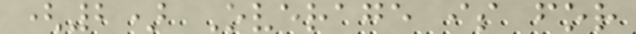(2) Overage is for
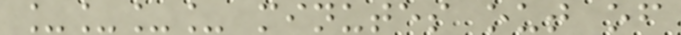____ minutes out of
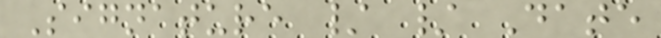Signature / / Date
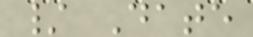/ Date
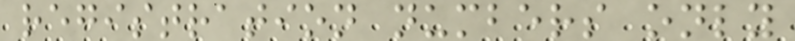registration numbers only
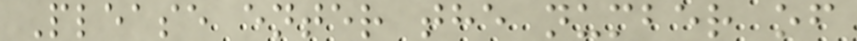Please enter the number of
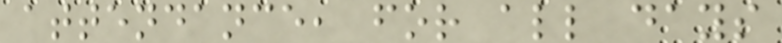attendance, for all days
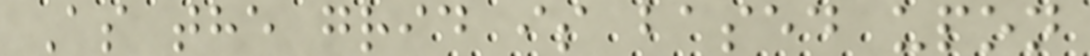As the grid is based upon
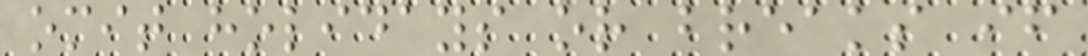omit holidays or breaks if
